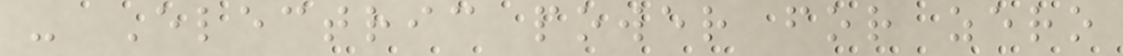- Electric power for zero
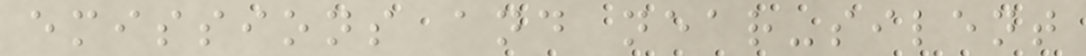emissions and near-silent
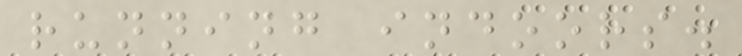running indoors.
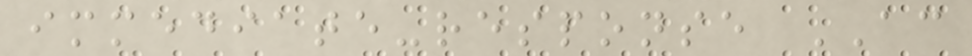immediate-response AC
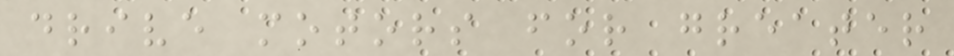drive motors for greater
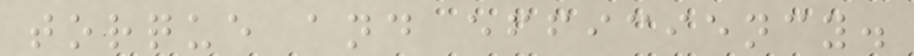torque and efficiency.
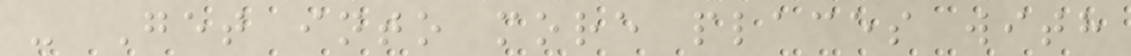- Get into more places with
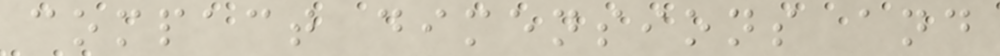compact dimensions and
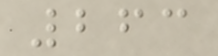263
